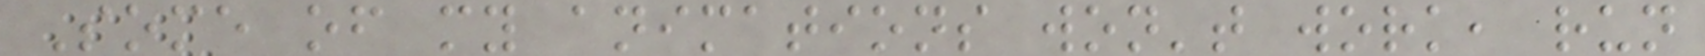Some of my animations won't work, run
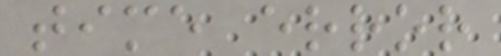time error
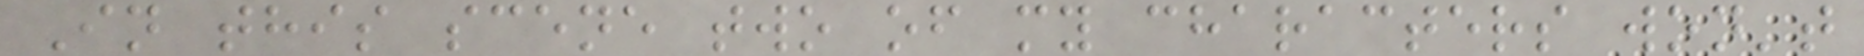In this scene two of my characters won't
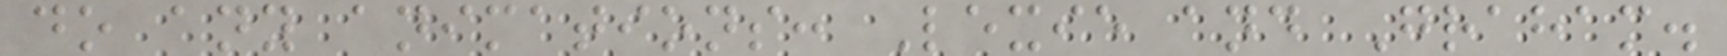do any animations: Lexie and Graham.
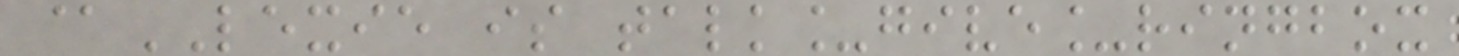@LEXIE is talk_give_ringbox
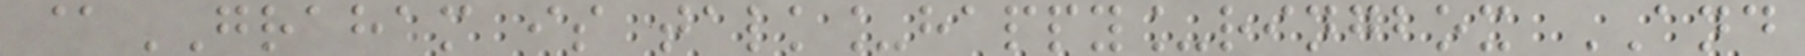@GRAHAM is talk_happy_ringbox AND
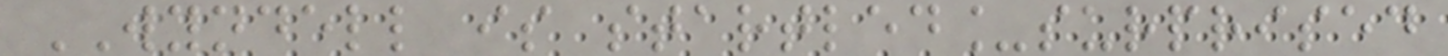WYNDELL is startled_surprised
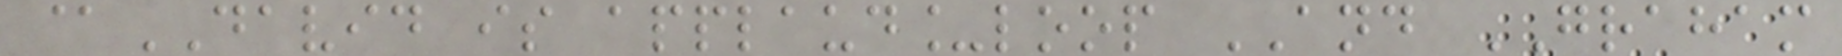@DAVID is applaud_loop AND GRAHAM
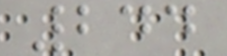244
